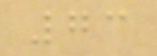73
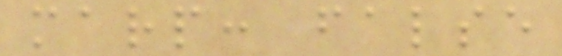marp: false
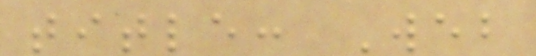title: Web
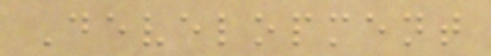Development
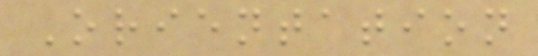Orientation
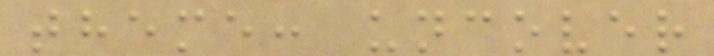theme: uncover
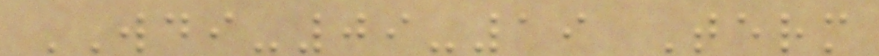WDI-09-19 Term
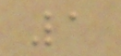1
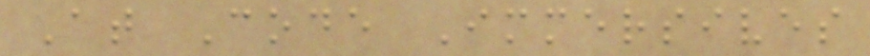At Code Immersives
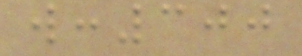w:300
